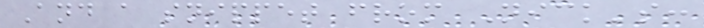And a snippet from Nick's:
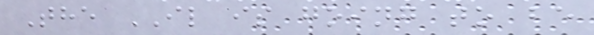The IL is going to be
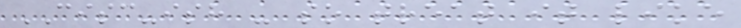CISC-ish - so treat it like
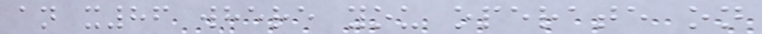an x86 where you operate on
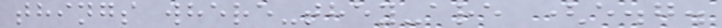things where-they-are (e.g.
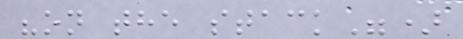"on the stack")
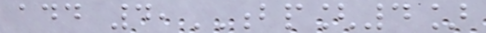add 4,BP[4]
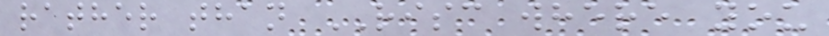rather than RISC where you
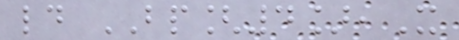ld BP[4],X
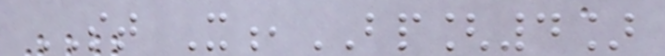ST X,BP[4]
